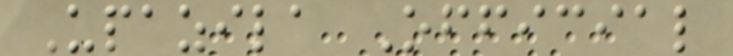Upazila Official
